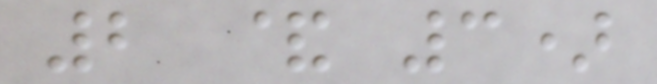2 & 3)
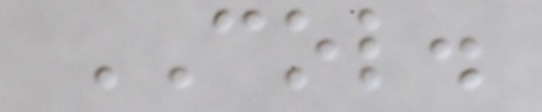COL.
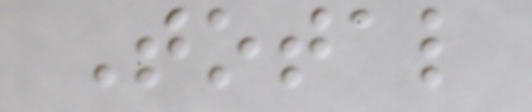Total
